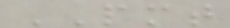PMT
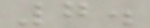7.
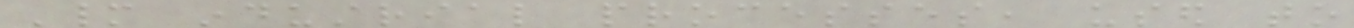Many industrial processes, used to
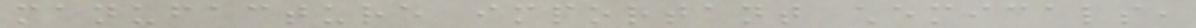manufacture important chemicals,
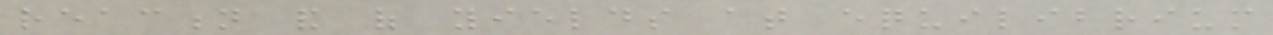reaction and of yields at equilibrium
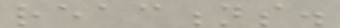reactions.
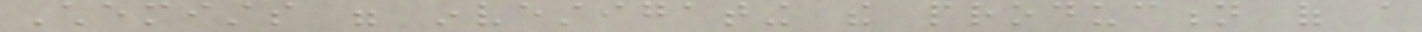Chemists were investigating the production of a
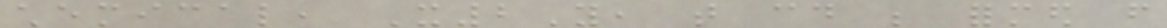chemical, X2Y, that could be formed from
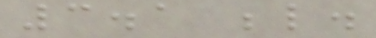3.1 below.
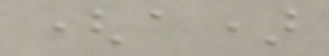(a)
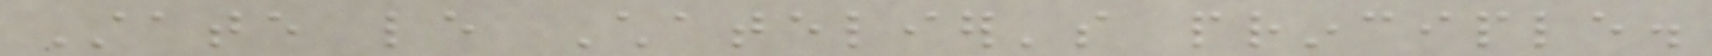State le Chatelier's principle.
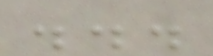...
